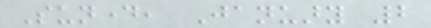Sunday, January 2
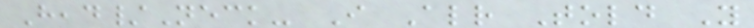Head/Neck- I Already Told You
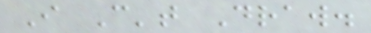I Can't Draw.
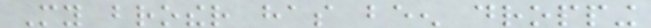My brother has been dropping
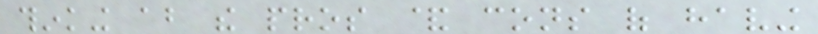thinking about the pros & cons of having
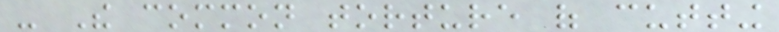- The common torture of cutting
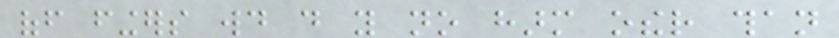off fingers would do you no harm other than
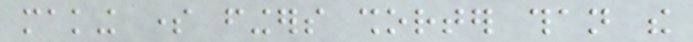making some fingers shorter than the
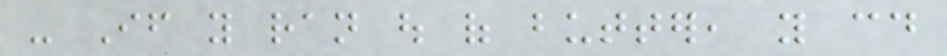- If you ran out of butter, you could
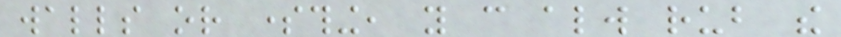walls or something, you can always rub the
